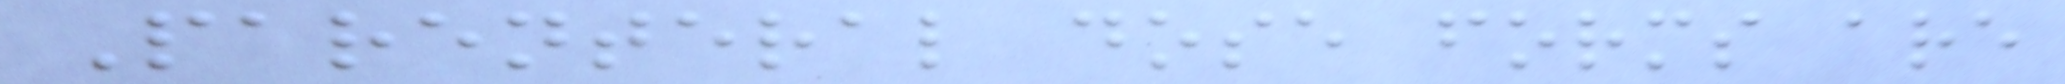Parenteral dose forms are
